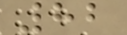82
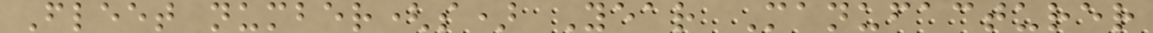Fleet number(s) Year Manufacturer
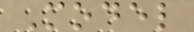Model
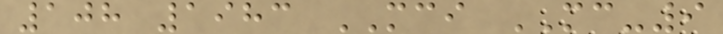108 1983 MCI MC-9
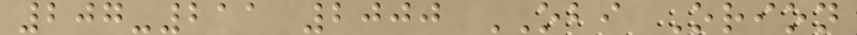207-211 2000 OBI Orion
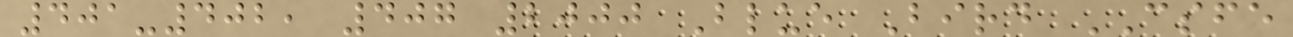401-402, 407 2000 Blue Bird CSFE
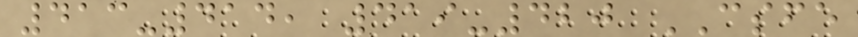413-414, 419-420 CSFE
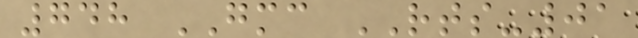748 GMC RTS-01
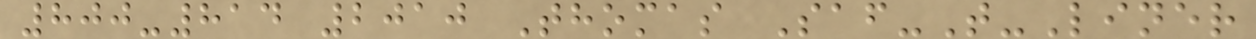800-814 2010 Thomas Saf-T-Liner
